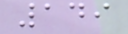149
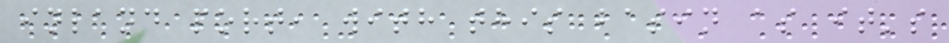inland port, with this basin as it's
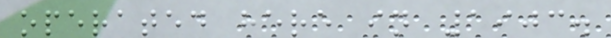operated here in 1903.
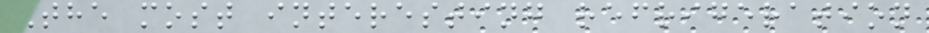The most interesting refrigeration
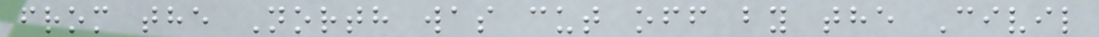from the North was cut off by the Civil
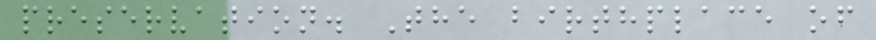preservation. The birthplace of
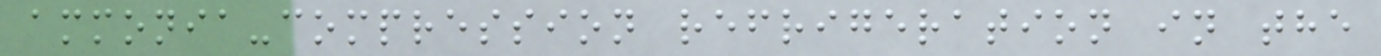ammonia-compression refrigeration in the
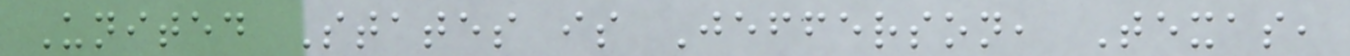United States is Jefferson, Texas,
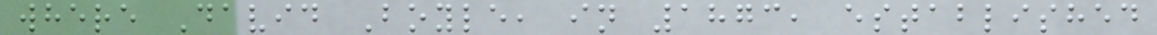where David Boyle, in 1873, established
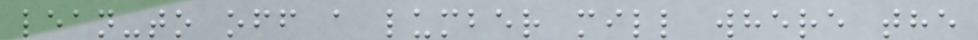lean-to off a lumber mill where the
